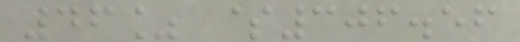46% $306.56
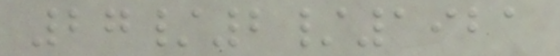27/2/1921
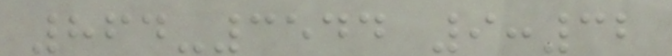864-3544 9:32
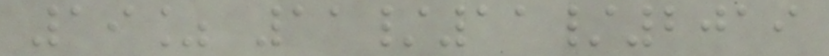19% 11/11/2019
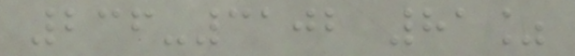236-3102 81%
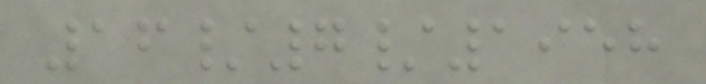16/7/1958
